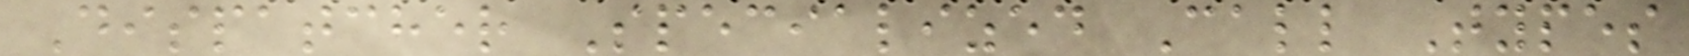Dispatcher Specialized Call Types
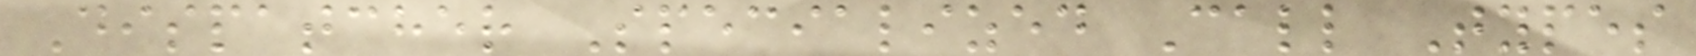Dispatcher Specialized Call Types
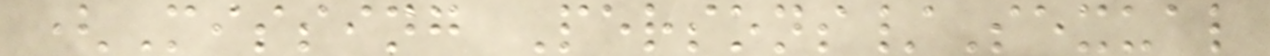(Missing Persons/Sexual
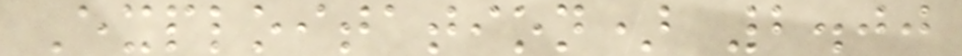Exploitation) 2.00
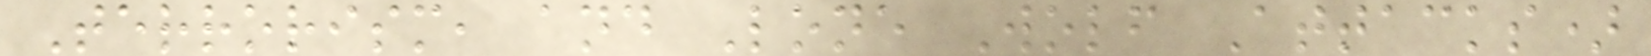Terrorism, and Lone Wolf Attacks)
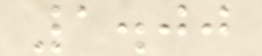1.00
